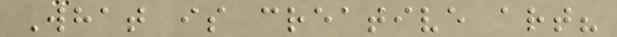What is creative art?
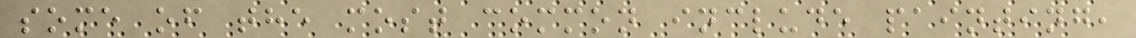some of the most common include painting,
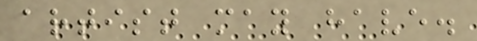artist may have.
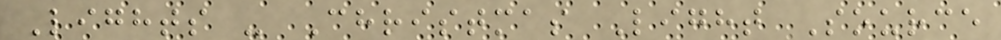Lights - Christmas Light Source
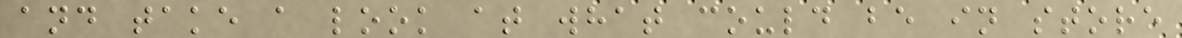and take a look at what could be in store
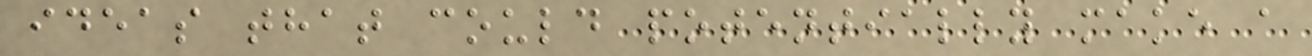ideas that could potentially make a
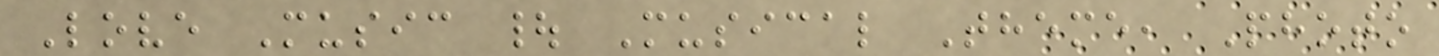Love Music | Musical Theme, Photo
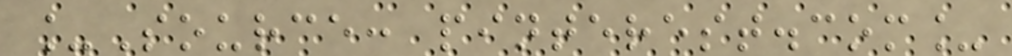_Source: pinterest.com_
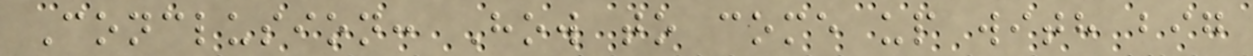Conclusion: How to come up with big
